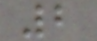2
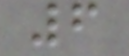6
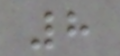8
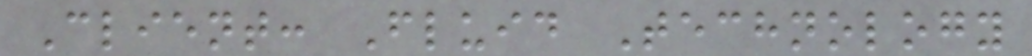Client: Fluid Technology
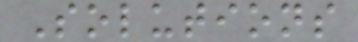Solutions
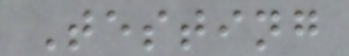Testing
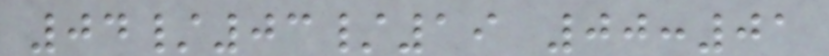04/03/19 00:01
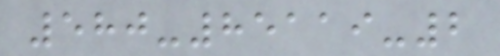580-85119-2
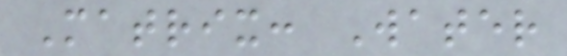Matrix: Water
